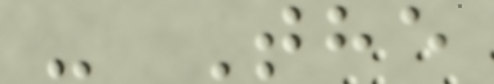- The
